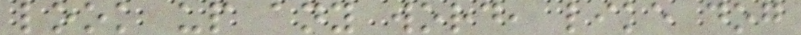look up any word, like dog
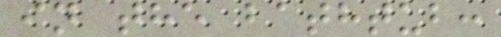in the bathtub:
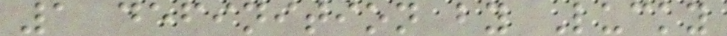1 definition by Lucky
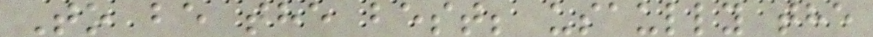To be the best; usaully the
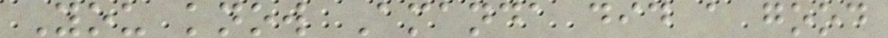You know Amanda did a good
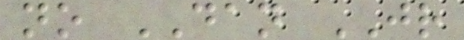no DAN JR
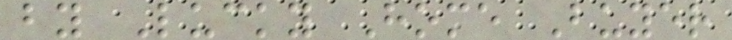by Lucky Home Buyer
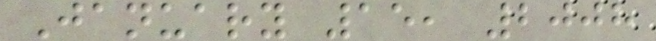January 15, 2008
